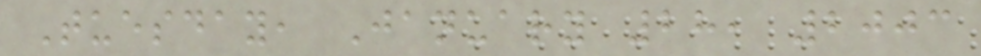Tuesday, January 28, 2003
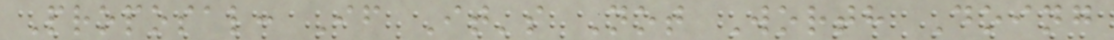Proposal: If It's Not Worth Doing
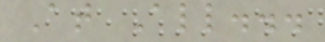At All...
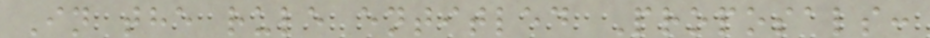In the rule entitled Proposals:
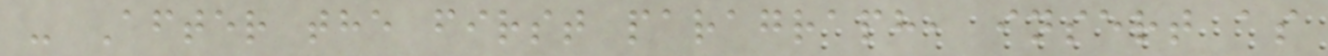- After the first paragraph, insert as
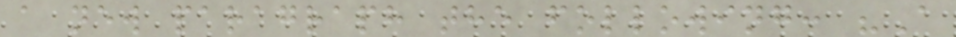a new paragraph the following: "A
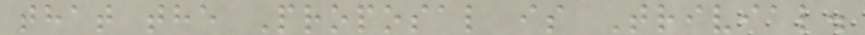that the Proposal is Trivial.
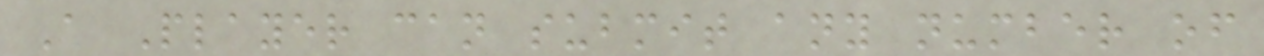A Player can submit any number of
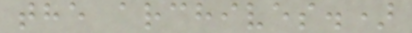the archives.)
